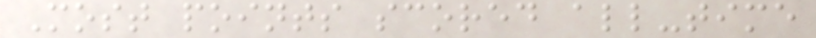Most points scored all-time
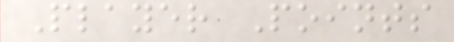Player Points
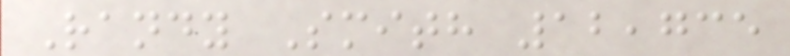Randy Smith 12,735
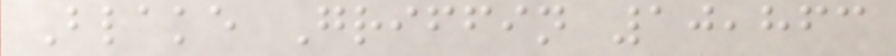Blake Griffin 10,863
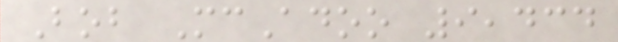Bob McAdoo 9,434
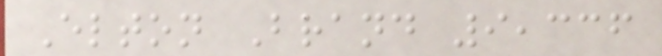Elton Brand 9,336
